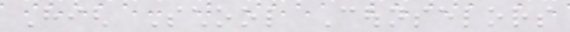High School Counselors
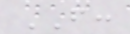FROM:
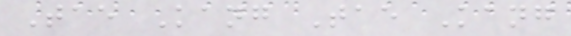Tae Kang Tae Kang
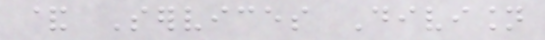& Services Division
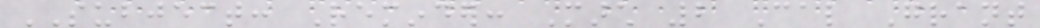SUBJECT: Reminder: March 2 Cal Grant
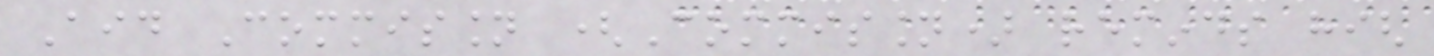Aid Commission (Commission) reminds high
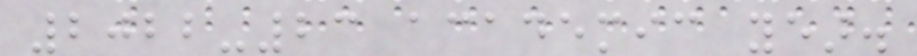2022-23 academic year.
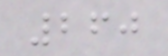260
